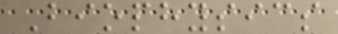Biophysics
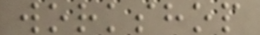workshop
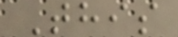This
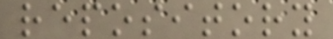repository
